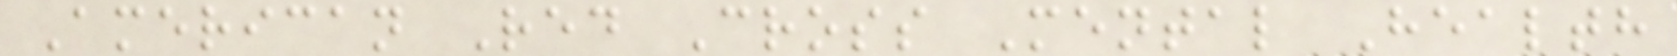American Red Cross Mental Health
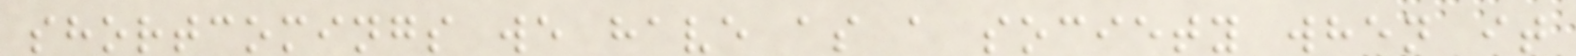shortcomings we have as a society when it
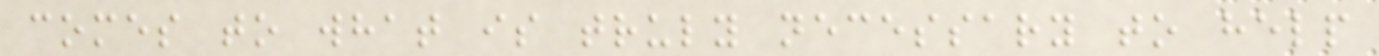comes to what is truly necessary to help
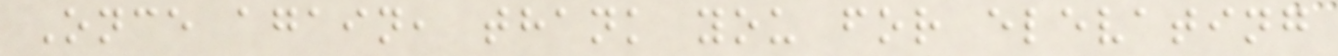Once again, thank you for elevating
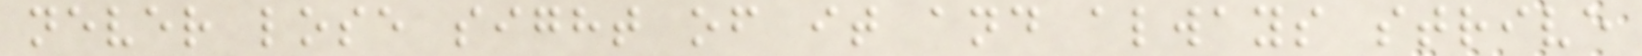never lose sight of it and always strive
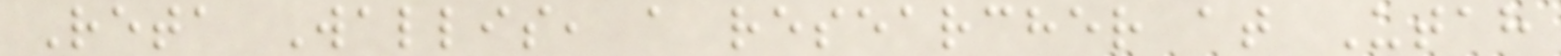Reta Wallis, a researcher at Utah
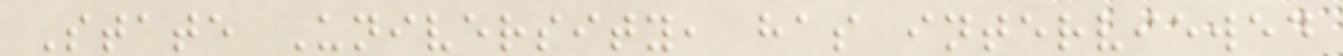State University, has interviewed
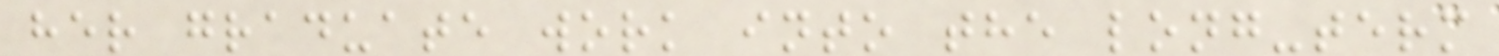her graduate work into the long-term
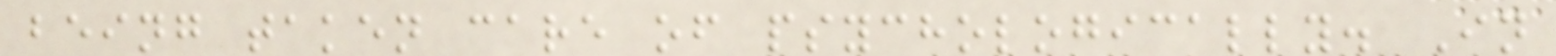being taken care of psychologically. In
